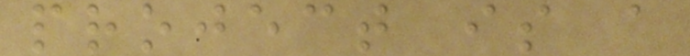project is a
